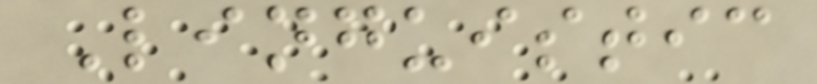Linguistic
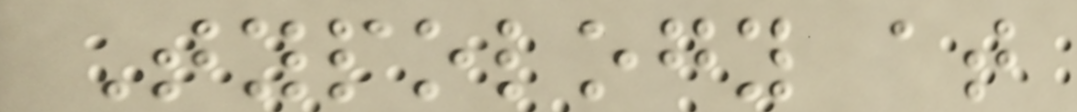Typology at
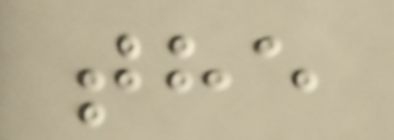the
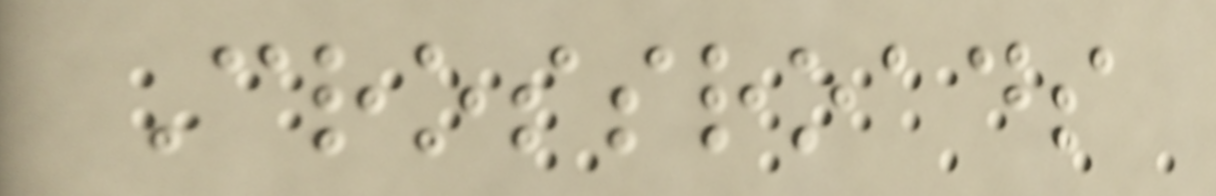Crossroads
